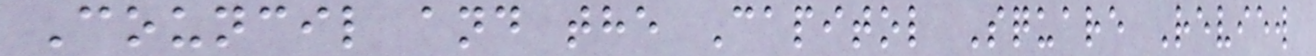Council and the Capitol Square Review
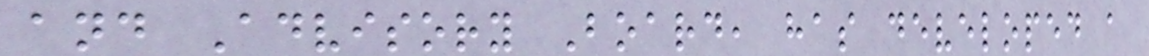and Advisory Board, has developed a
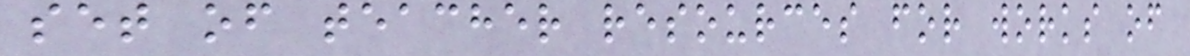set of teacher resources for works of
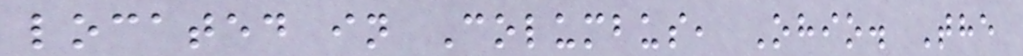located in Columbus, Ohio. The
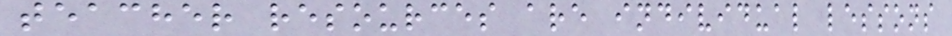teacher resources are individual lessons
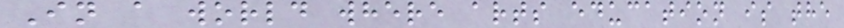In a world where arts education is the
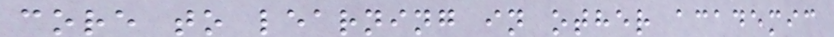core to learning in other academic
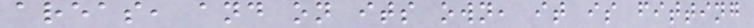areas, and on its own, it is fitting
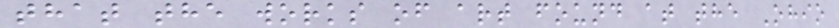that the works of art found at the Ohio
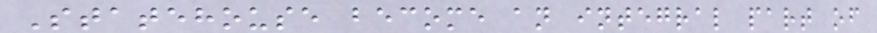Statehouse become an integral part of
